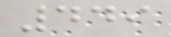449
